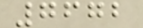7672
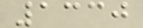1330
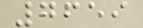7659
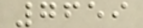7659
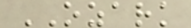OZARK
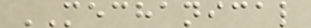MECHANICAL
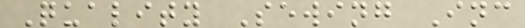Quality Sewing Inc
